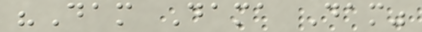"Dam Dama Dam"
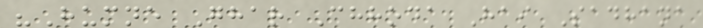"Humne Ghar Chhoda Hai Sadhana
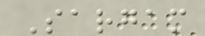Sargam
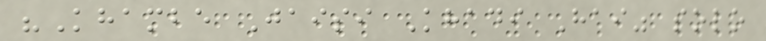"Khambe Jaisi Khadi Hai" solo
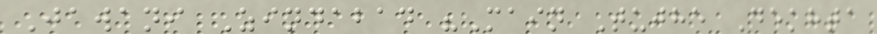Jawani Zindabad "Main Tujhe Dekhta
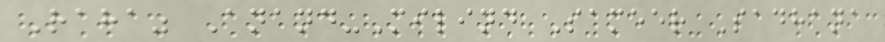Raha" Anand-Milind Sameer Sadhana
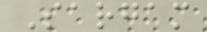Sargam
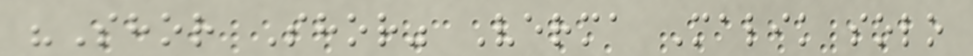"Shor Shor" Verma Malik solo
